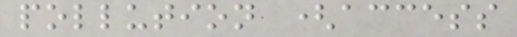pollution (access
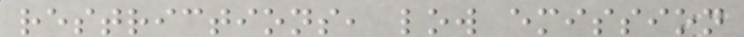restrictions, low emission
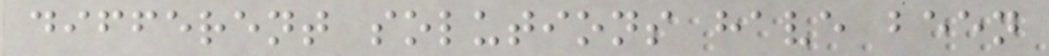different solutions have been
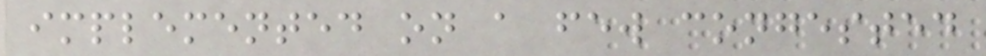implemented on a few congested
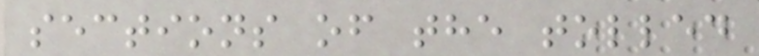sections of the tolled
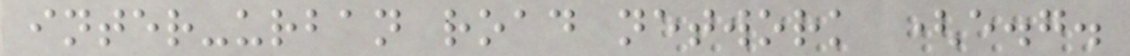inter-urban road network (e.g.
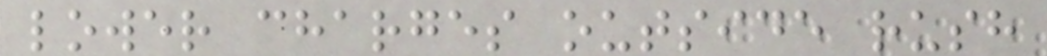lower charges outside rush
